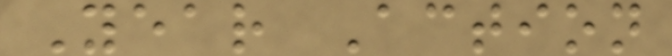Year Action
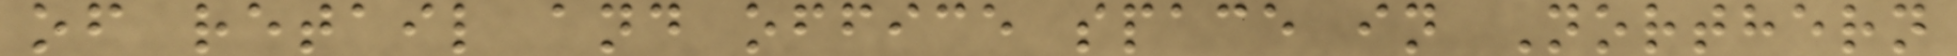of retail and office space in Northern
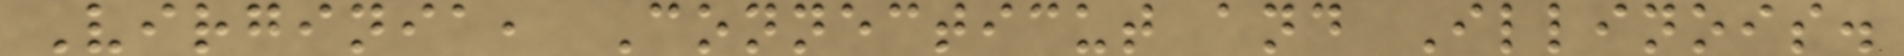Virginia, Connecticut and Illinois.
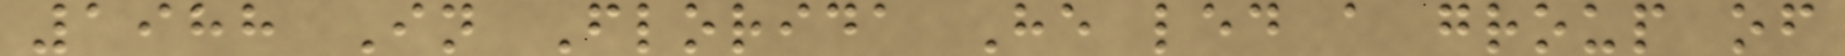1988 In Florida He led a group of
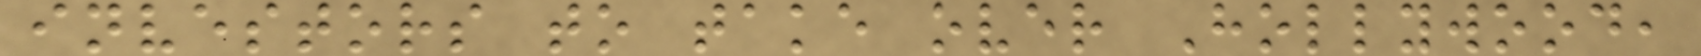investors to take over Hollywood,
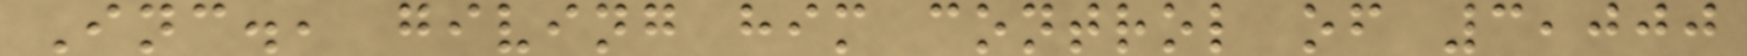Inc., giving him control of 3,000
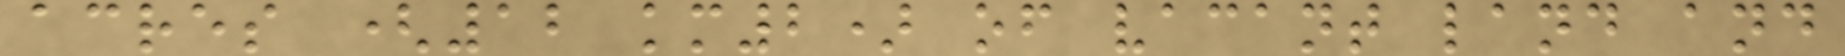acres (12 km2) of vacant land and
